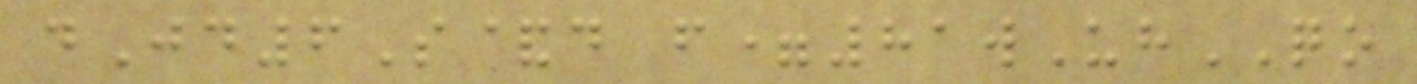dJd6S&d f=81wUhQO
